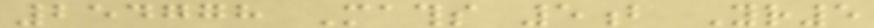254778 Maths 5b Yr5
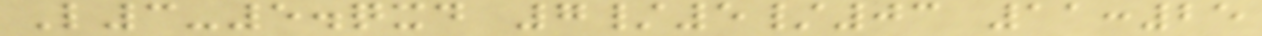L3-5.qxd 7/5/03 11:25
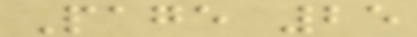Page 25
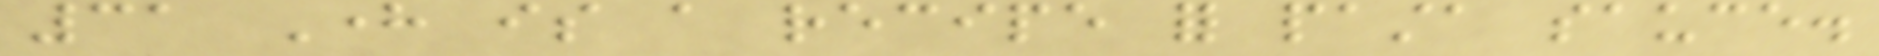31 Here is a recipe for pasta sauce.
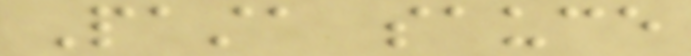Pasta sauce
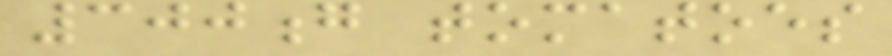300g tomatoes
